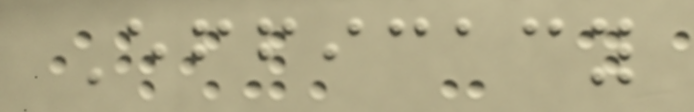Efficacy
